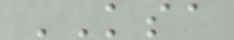KSA
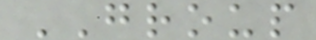GROUP
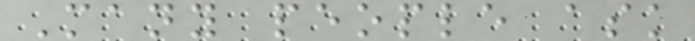Many people ask
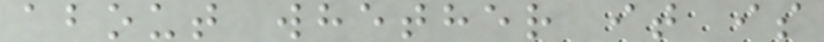about whether it is
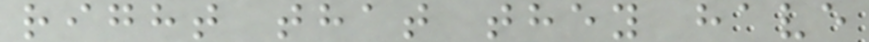right that they have
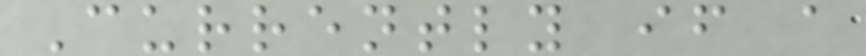Currently if a
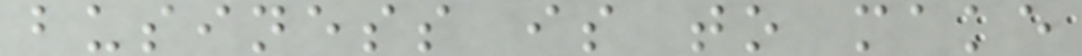business is to make
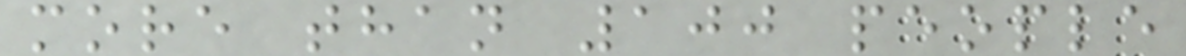more than 100 people
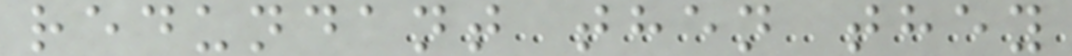redundant then they
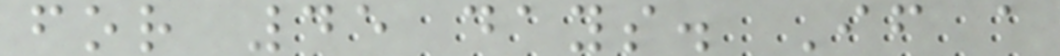for 45 days. If a
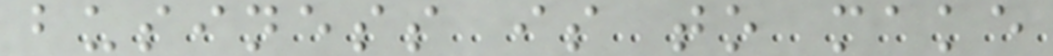business is to make
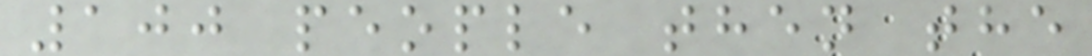100 people then the
